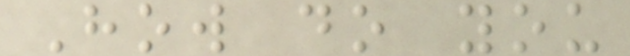How do you
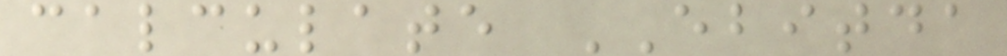calculate EBITDA
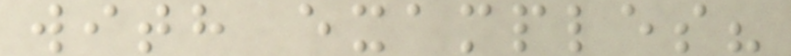with examples?
